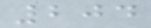204
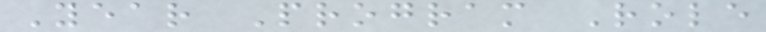Year Program Role
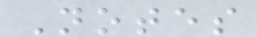Notes
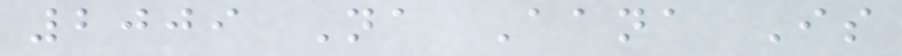2009 Na Aana Is
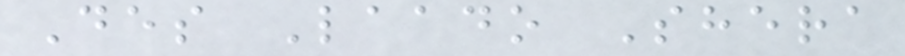Des Laado Shera
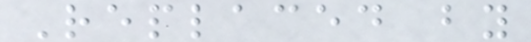Replaced by
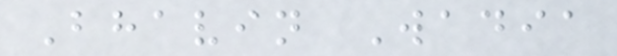Bhavin Wadia
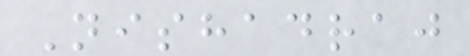Nishadraj
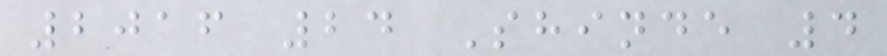2016 24 Shinde 4
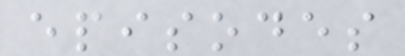episodes
